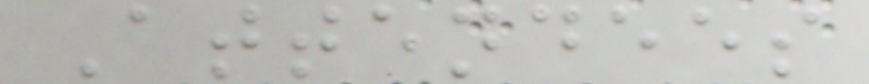Attendees
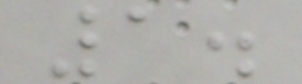1.
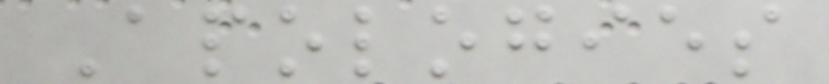Apologies
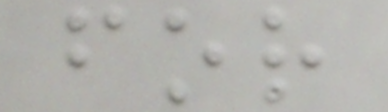for
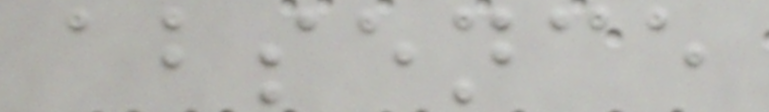absence
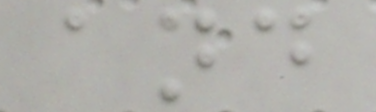and
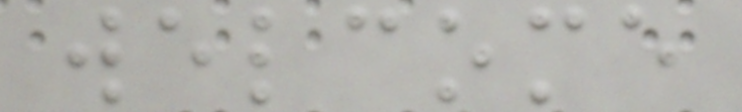welcome
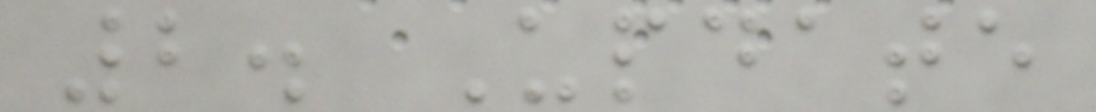2. Update
